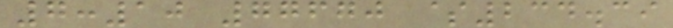7:10 77670 $234.39
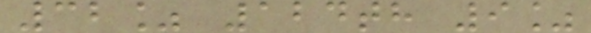32% 124th 9%
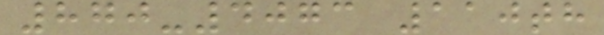870-4073 110th
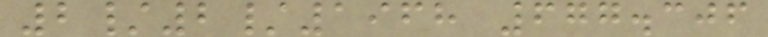2/2/1968 677.306
